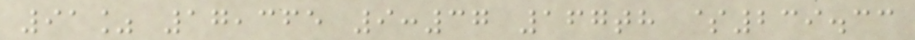91% 17,365 9:37 167th $239.33
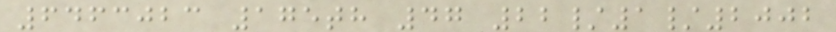6463023 175th 47 22/1/2002
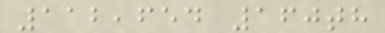112,654 160th
